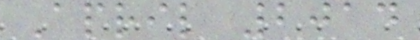April 2014
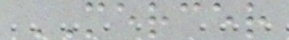MERCER
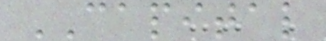CAPITAL
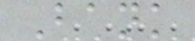Bank
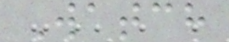Watch
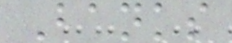Banks
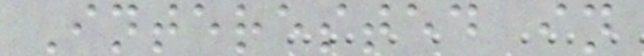Interested in
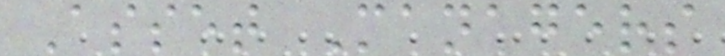Asset Managers
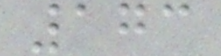173
